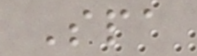Spa
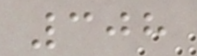308
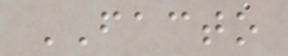FACTO
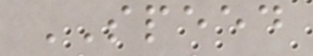SPEED
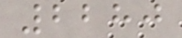2280
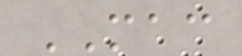MAC
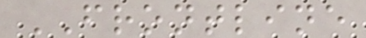FRONTLINE
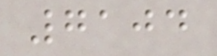7104
